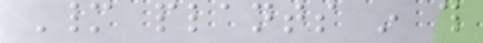Many plants in this
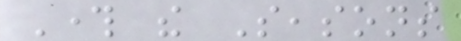Through the Seasons
